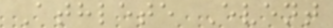Athlete Event
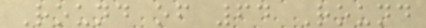Round of 64 Round
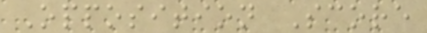Opposition Score
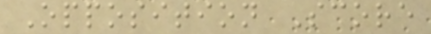Opposition Score
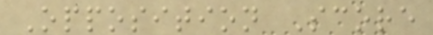Opposition Score
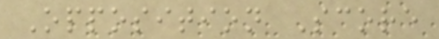Opposition Score
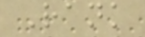Rank
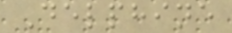Delphine
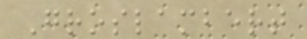Groslambert
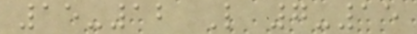15-12 L 7-15
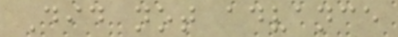Did not advance
